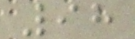98
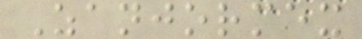Zanjormex
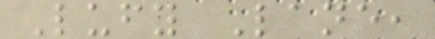Lufy Lane,
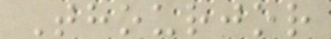Thourjor
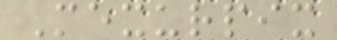Mexurpix
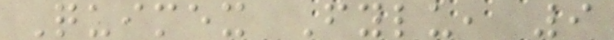Quimex Fylu, 9
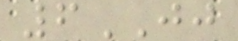6JJ
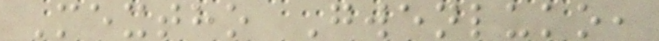Mextho Gwenluko,
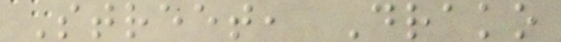Street, Drako
